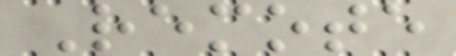Remote
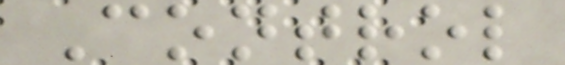Control
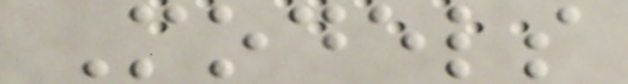Models
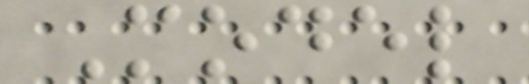Model
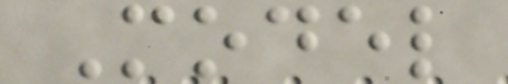Model
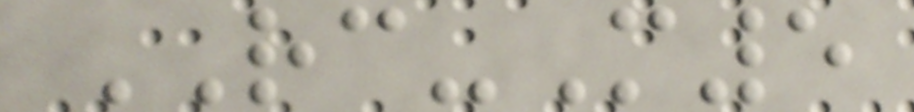RC-M5
